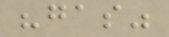"gas"
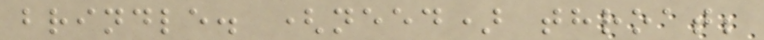brindle. (need) throat;
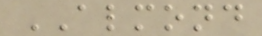ALMOND
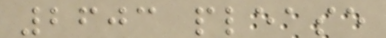2603 please
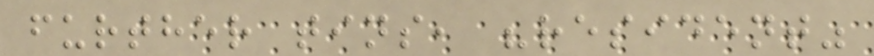further tins, "resident"
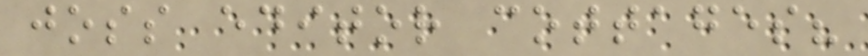joss editor cottages?
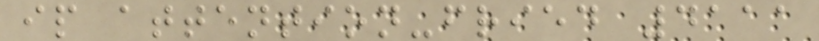ip attention-fried 4111
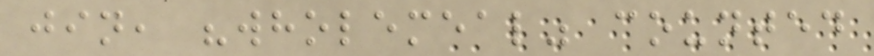jin, "wholemeal" counted
